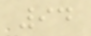94
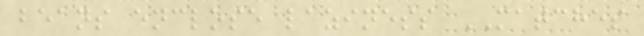beans enclose laziness MATCHES
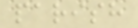parish
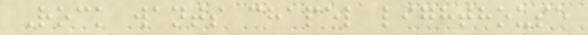Rock wants chapel lighthouse
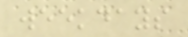weekdays
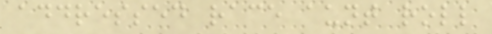addressed race aunt roll
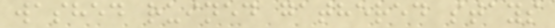washed ruined gathered stays
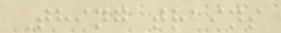Thing trains
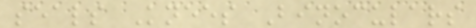seals Knees Binoculars
